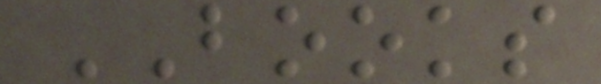BOOKS
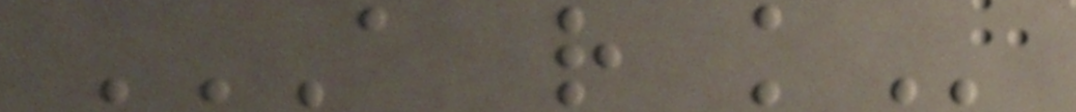A R K
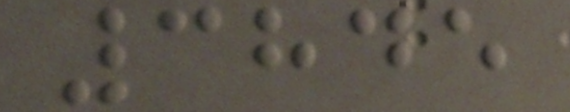3845
